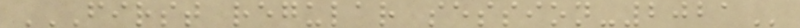FIRST REGULAR SESSION-2021
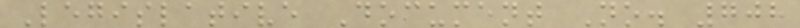Legislative Document No. 708
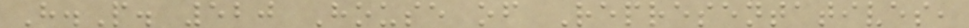H.P. 520 House of Representatives,
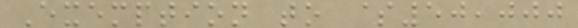Exemption to $50,000
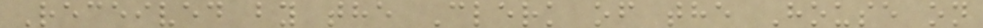Received by the Clerk of the House on
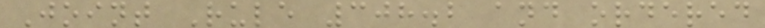Joint Rule 308.2 and ordered
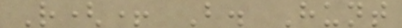R(+ B. Hunt
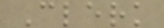Clerk
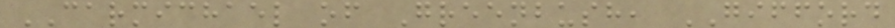CARMICHAEL of Greenbush, GIFFORD
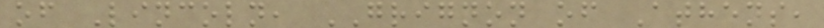of Lincoln, GRIGNON of Athens,
